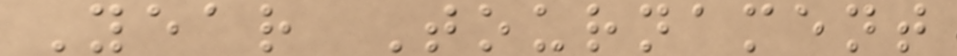Year Tournament
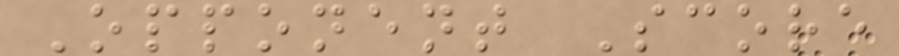Opponent Score
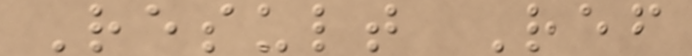Result Ref
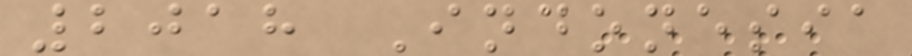2018 Indonesia
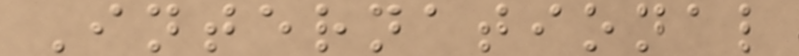International
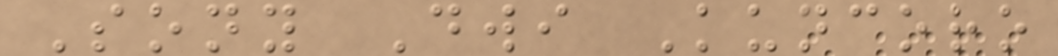Sony Dwi Kuncoro
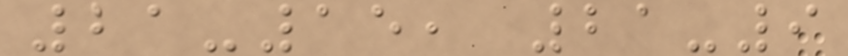21-15, 21-9
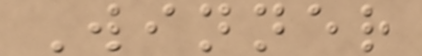Winner
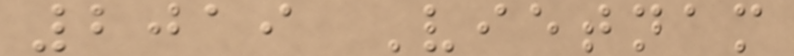2019 Vietnam
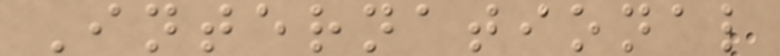International
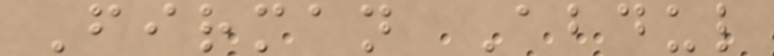Firman Abdul
